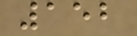152
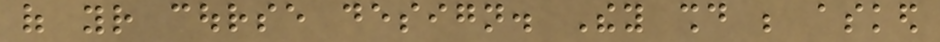of your course design. They should be asked
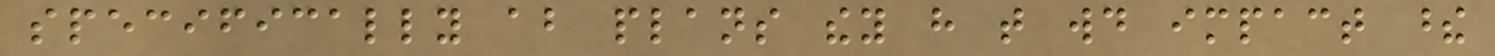specifically about plans they have that would impact these
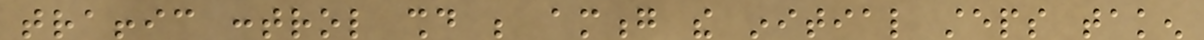traffic control should be among the initial steps taken
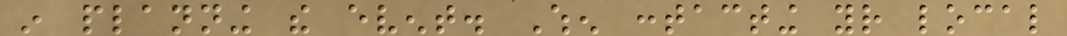in planning the event. When contacting your local
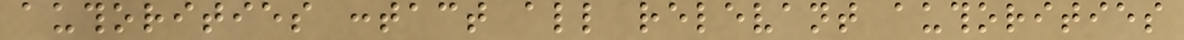authorities contact all relevant authorities
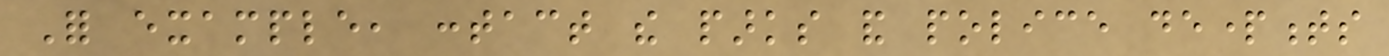For example, contact the parks and police departments
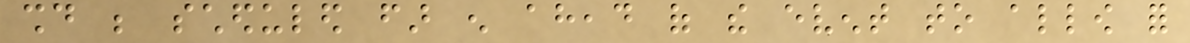should be scheduled far enough ahead of the event to allow for
